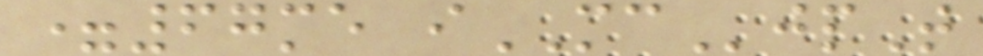=67me iMCjpT
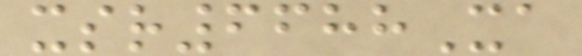xsr6688Xa
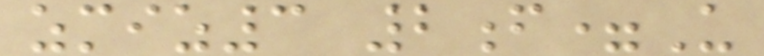zmiz3 2f=U
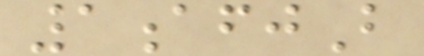1afjB
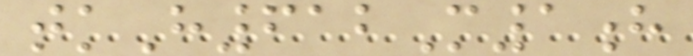tkH612M1h
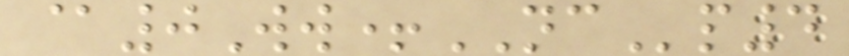@0Ww+NCp4
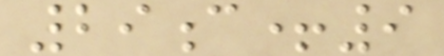29c+9
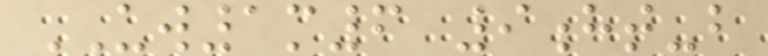UW1m6 9ht-b
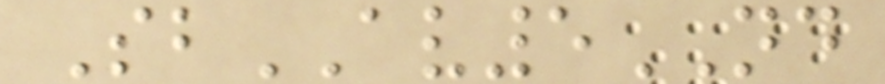SbAV5ND
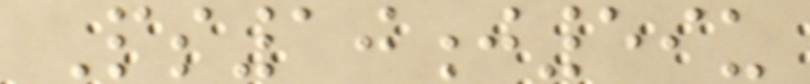Ps10j59u
